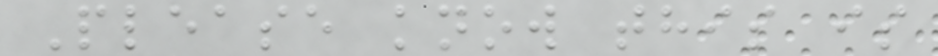Please know this is
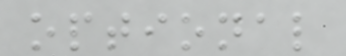optional
